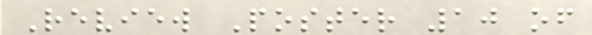Review Poster 10 of
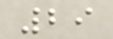29
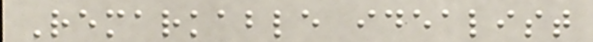Remarkable idealist
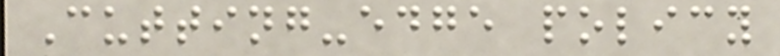Cutting-edge policy
